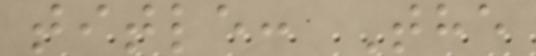title: The
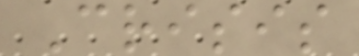Crisis
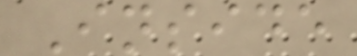Inside
